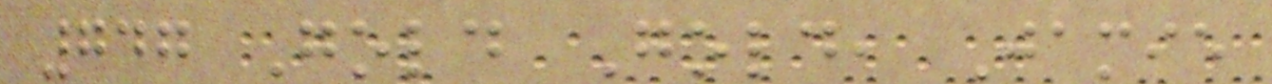747 Gold Gold, Jamie
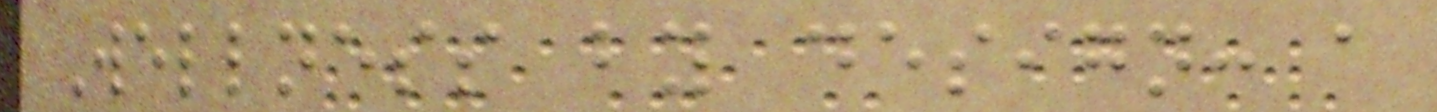Wellness by design: a
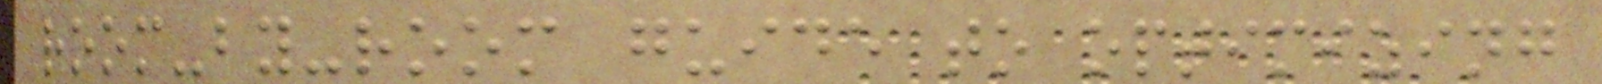room-by-room guide to optimizing
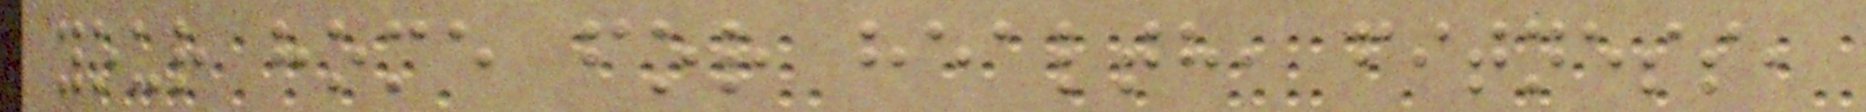your home for health, fitness,
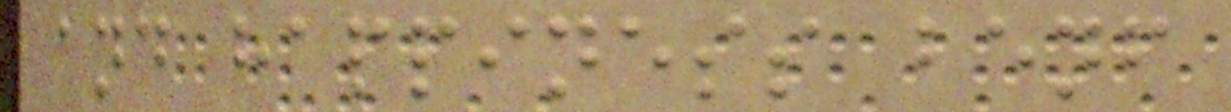and happiness benf
